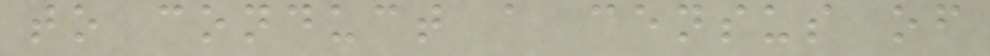to conduct a census of
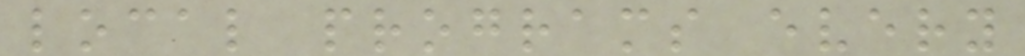local programs every
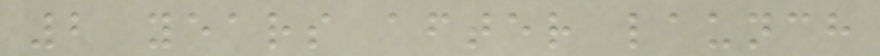2 years after launch
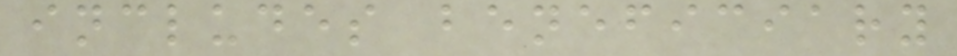includes beneficiary
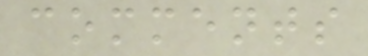comments
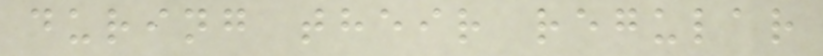during their regular
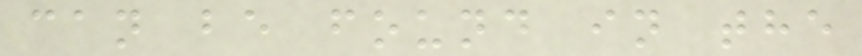can be found in the
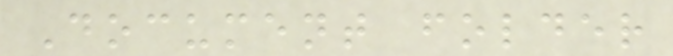Document folder
